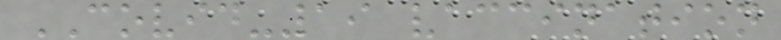COVID-19 vaccination
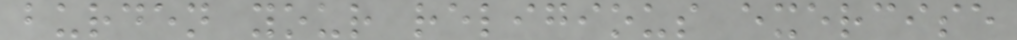burden your religious exercise
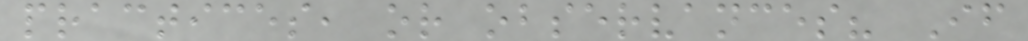practices, or observances? If
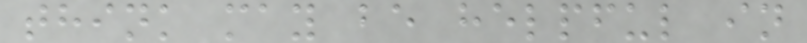think may be helpful in
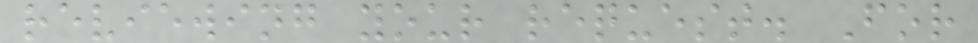reviewing your request. For
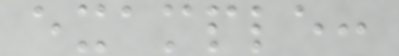example:
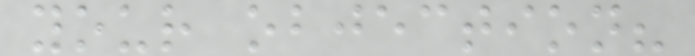your objection?
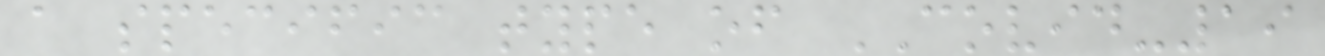a specific type of COVID-19
